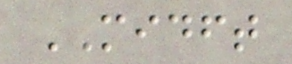MIDFT
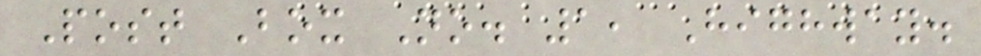Post Box No. 1, Highway.
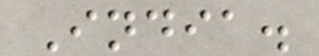India.
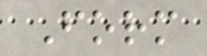Form
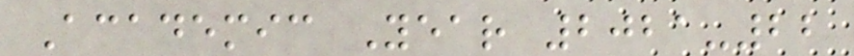Academic Year 2021-22
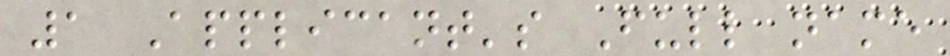1 Applicant's Full name
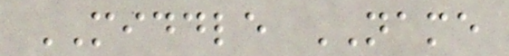MIDDLE NAME
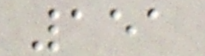151
